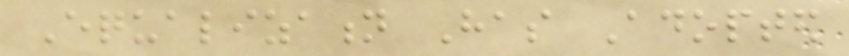Equalization Has Adopted
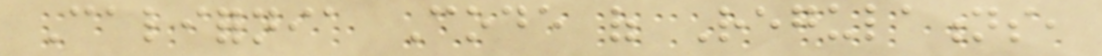California Code of Regulations,
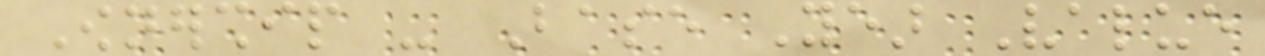Ownership - Base Year Value
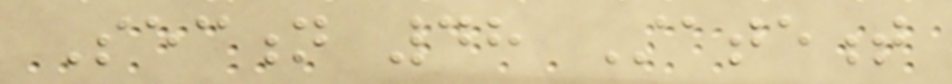Section 48 Statement
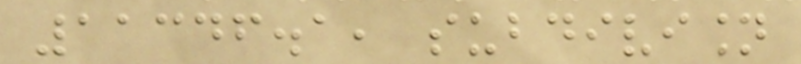11346.1, subdivision
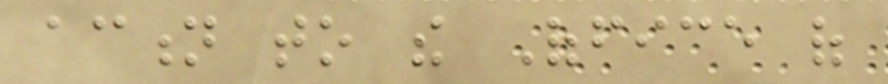action to the Office of
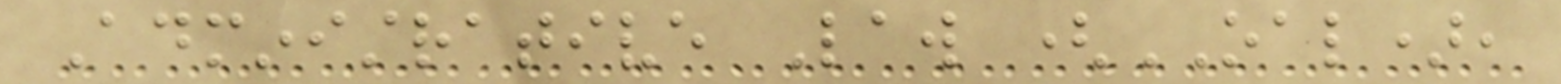Administrative Law (OAL),
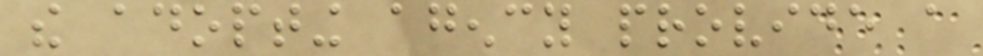the adopting agency provide a
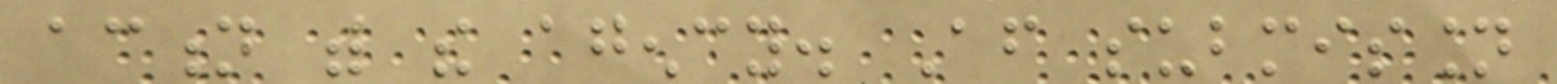action with the agency. After submission
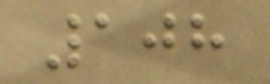108
